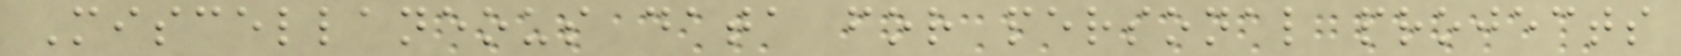Miscellaneous data for personal projects
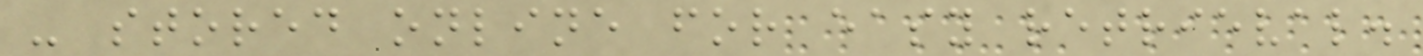- stored online for easy retrieval.
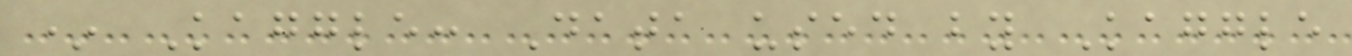* Kaggle: Data used by Kaggle
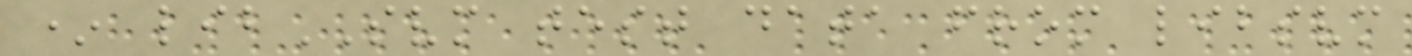* libSVM test data from libsvm
